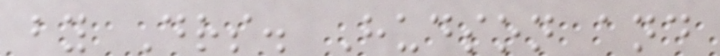by Drs. Hudson and
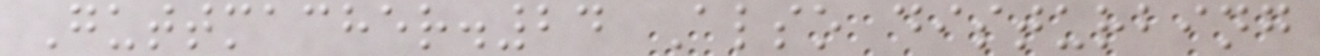Guttmacher.24 Also disturbing
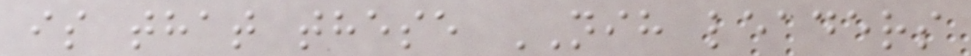is that these NIH leaders
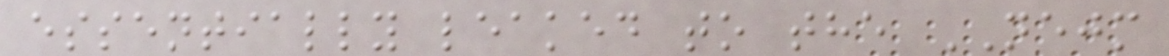essentially leaked to the NEJM
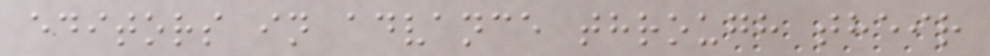editors in advance through their
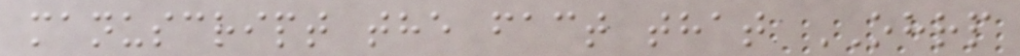manuscript the fact that OHRP
